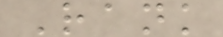Rank
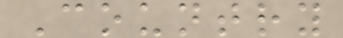Country
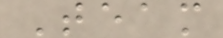Team
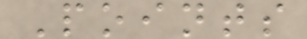Points
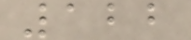122
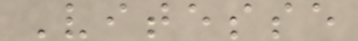Vitesse
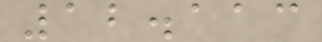12.113
